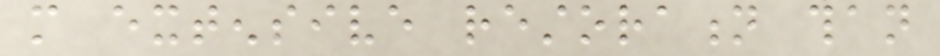more extensive restoration than
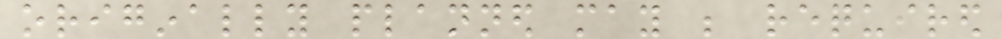originally planned may be required
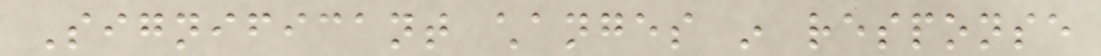Significant changes in response
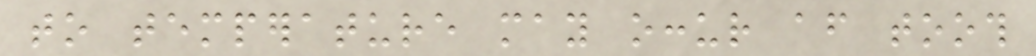to temperature may occur after tooth
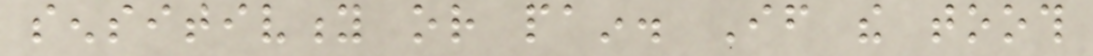sensitivity or pain. If the tooth
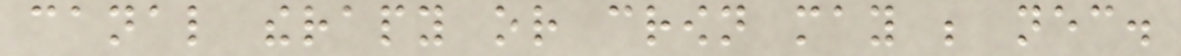canal therapy or crown may be necessary.
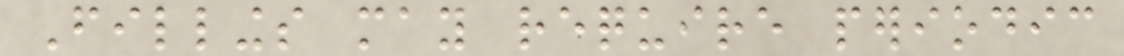Fillings may require periodic
